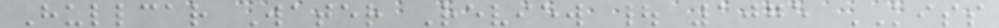Hullcar Water Review | 1075 KISS
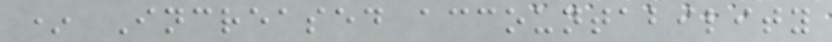* Increased accountability
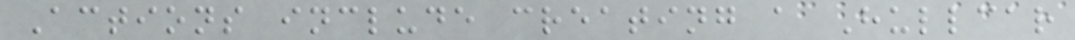Actions include creating a Hullcar
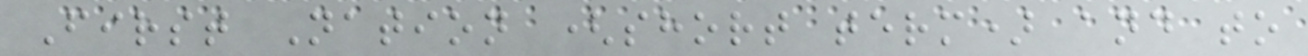First Nation (short term) and to
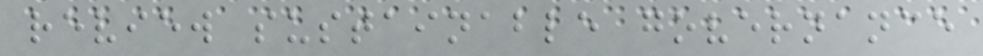review sustainable governance
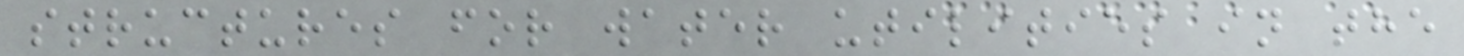structures for water utilities in the
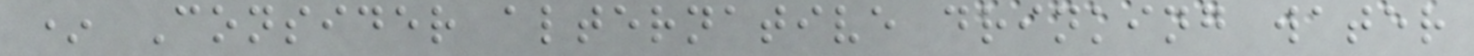* Consider alternative drinking water
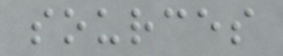sources
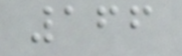166
